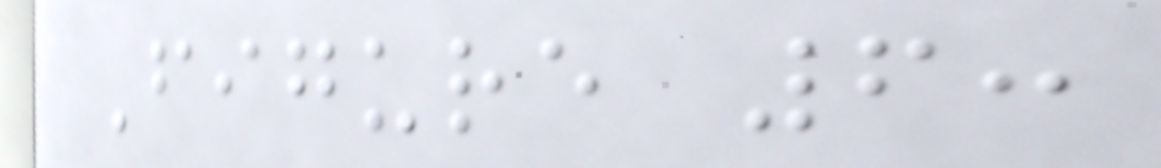Figure 6:
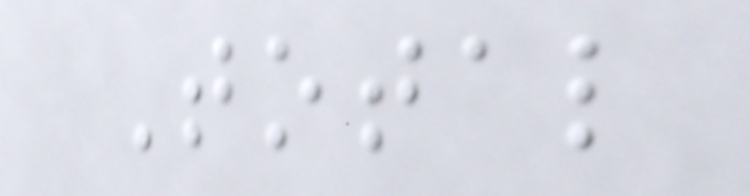Total
